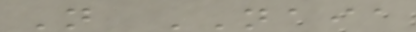N NAIA
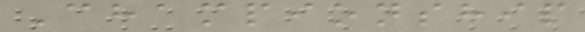Championship
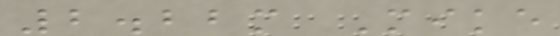2.22m Mike
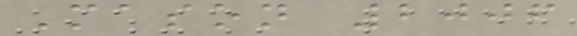Mason 2006
